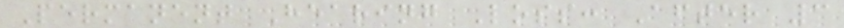Permanent Hearing Loss: After 3
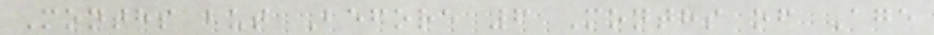Months but Before 6 Months of Age
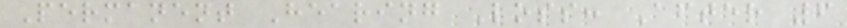Permanent Hearing Loss: After 6
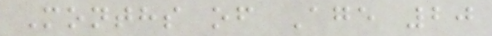Months of Age 20
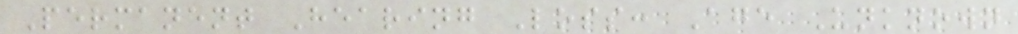Permanent Hearing Loss: Age Unknown
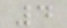4
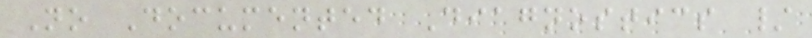No Documented Diagnostics /
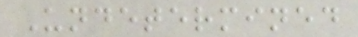Undetermined
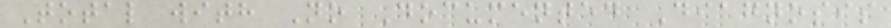Total with No Documented Diagnosis
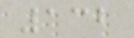132
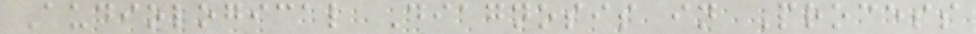Audiological Diagnosis in Process
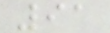91
